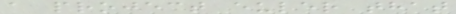a project euler that
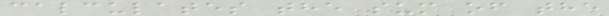calculates the sum of the
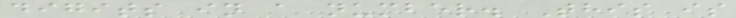digits in a number. This is
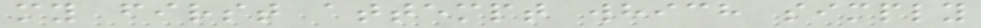my first attempt which simply
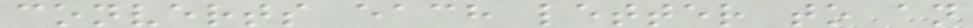converts each letter to an
